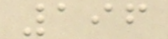196
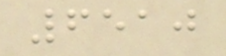6510
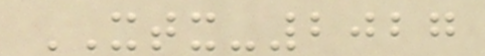XTX-2027
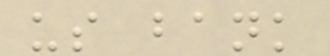us bank
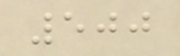500
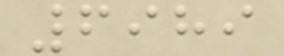6989
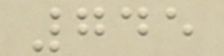745
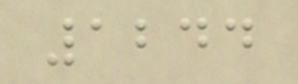1244
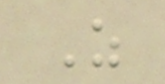Z
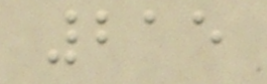215
